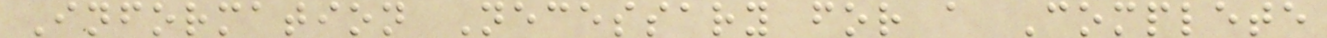Information Necessary for a Complete
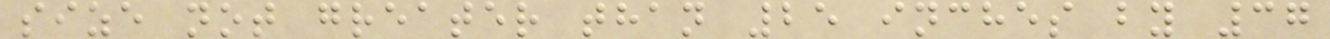size not greater than 25 inches by 37
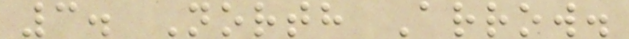3. North Arrow.
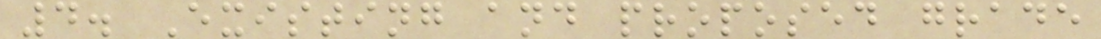4. Existing and proposed grade
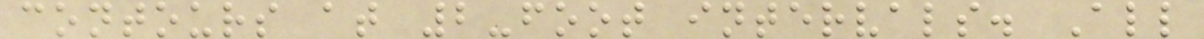contours at 2-foot intervals. All
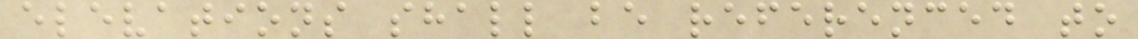elevations shall be referenced to
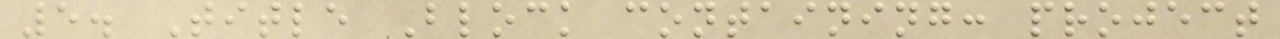5. Title Block containing: project
